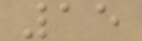15
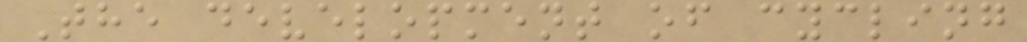The development of cycling
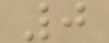0
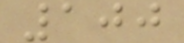100
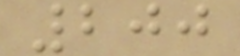200
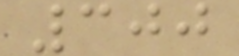300
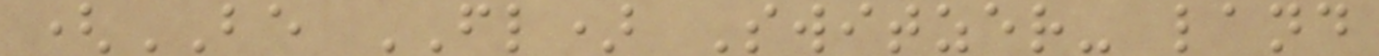(BE FL) Switzer- land
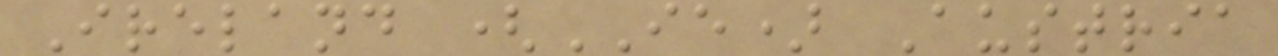Ireland (IE) Austria
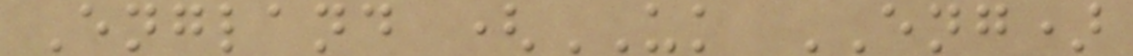England (UK ENG)
